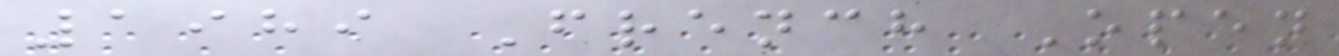1989 French Open
